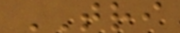TRI
